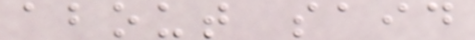about said
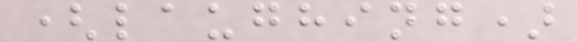(laughing)
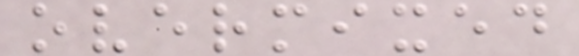overmixed
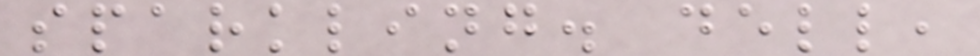sparkling. dell,
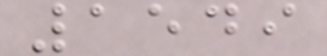1549
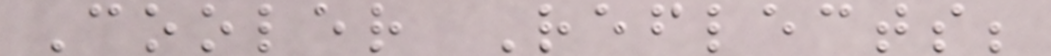Cooler Reflects;
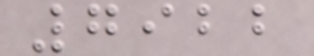7922
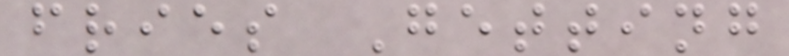fries Getting
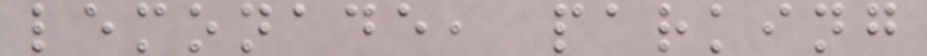lemonade, parking
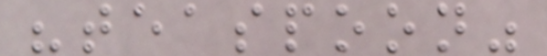"teaspoon"
